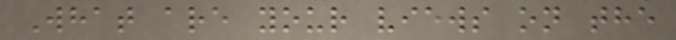What are your views on the
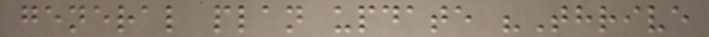general plan update "Thrive
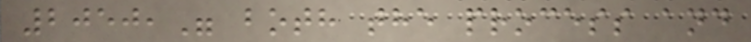2050," both the process and
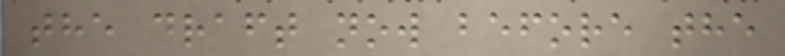the draft now before the
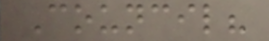Council?
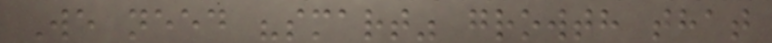We need "smart" growth that
